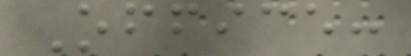Office:
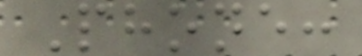Phone:
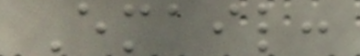Email:
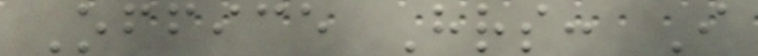Office Hrs: I
